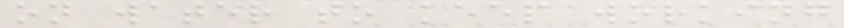on water to keep working
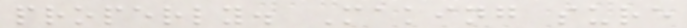properly. Making sure
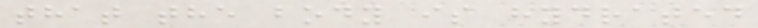that the body is hydrated
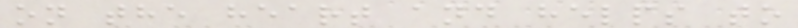on the heart and helps to
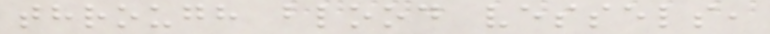through blood vessels,
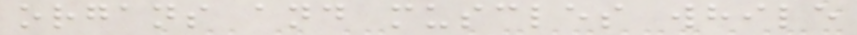organs and muscles while
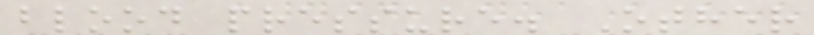blood pressure. Other
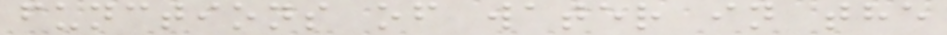functions of water in the
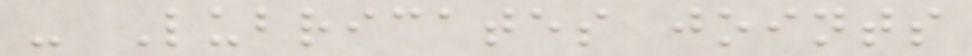- Lubricates joints
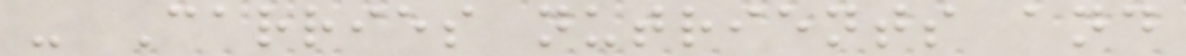- Carries nutrients and
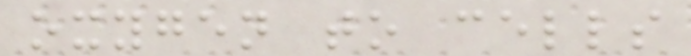oxygen to cells
